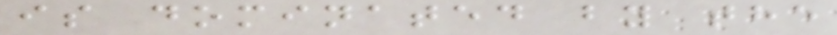is dominated by the
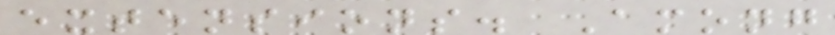extensions. Among
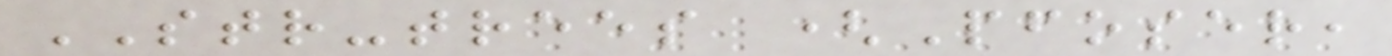STR-trees (Pfoser,
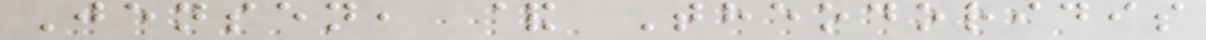Jensen, & Theodoridis
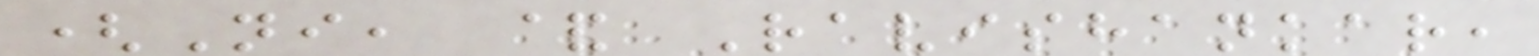(Ni, & Ravishankar,
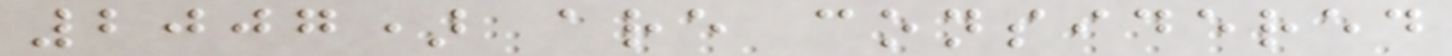2007) are considered
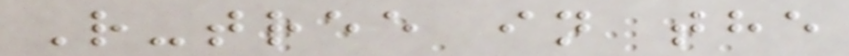R-tree in the
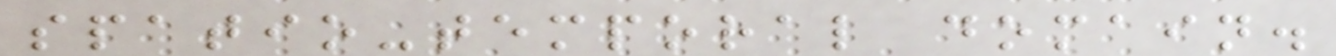spatio-temporal domain.
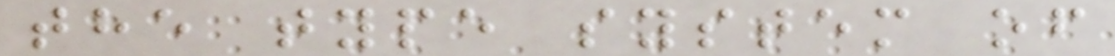the type system of
